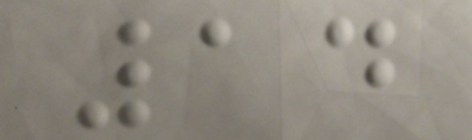14
